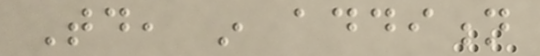Today, in addition
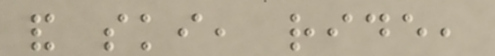and ski, ride,
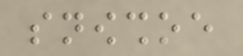snowshoe
